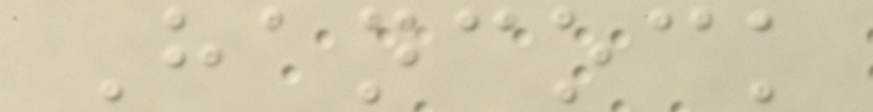Hancock
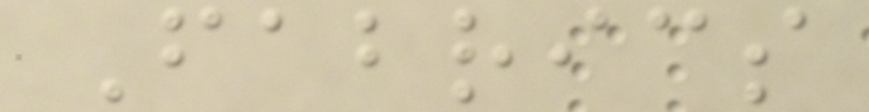Fabrics
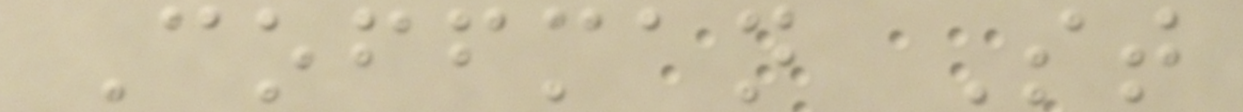Coffman St
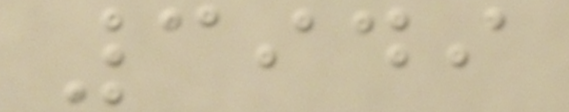3949
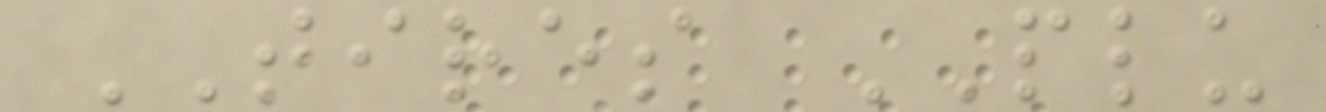TIRES PLU
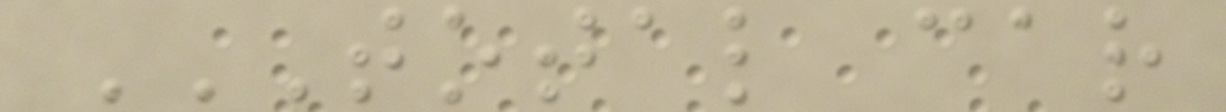TOTAL CAR
